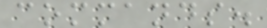commands.
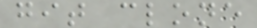git clone
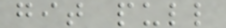git pull
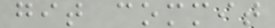git commit
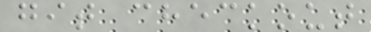git checkout
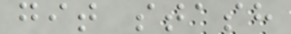git stash
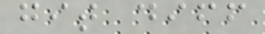git diff
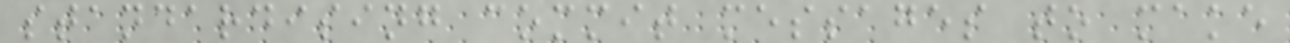standardising commit messages to make
